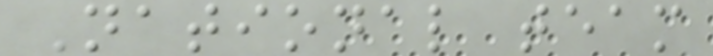National team
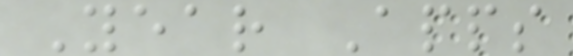Year Apps
